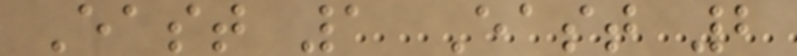East 1 East 2
